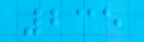235
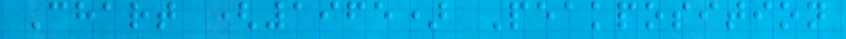Chart (1965) Peakposition
